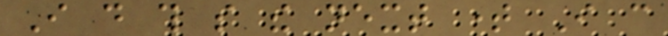I do this so the next time I can
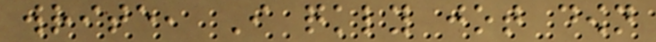write, I quickly jot down
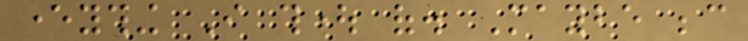everything I thought of. Maybe because
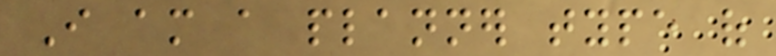I am a planner type of
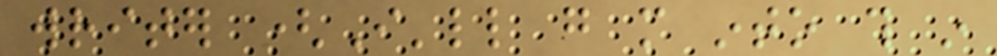writer (I'll go more into this in
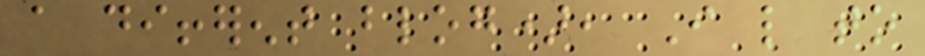a different blog), I like to
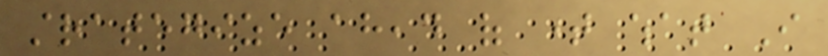strategize ahead of time what I
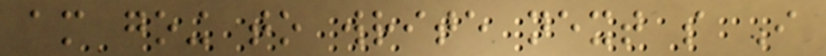am going to write next so I
